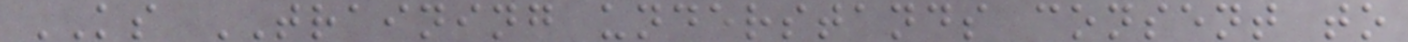KS TRAINING understands consent to
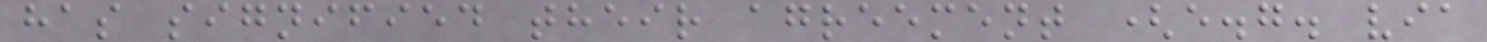has signified their agreement (e.g. via
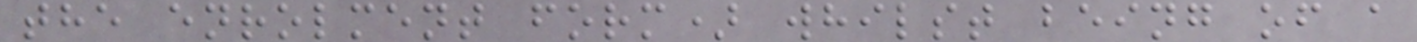the enrolment form) whilst being of a
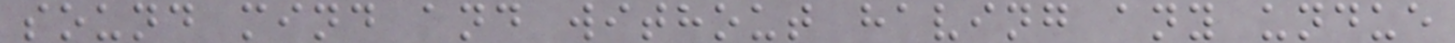sound mind and without having any undue
